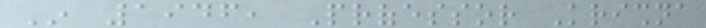In 1946, Professor Krishna
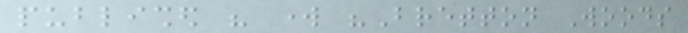published his work "Bretton Woods
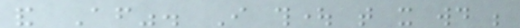and After". I thought that it would be
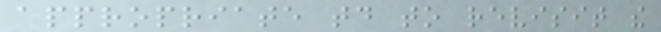appropriate today to revisit the
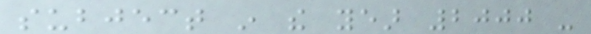subject in the year 2000 -
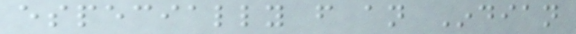especially from an Indian
